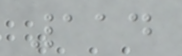114
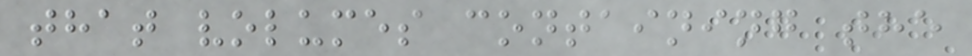that volumes containing the
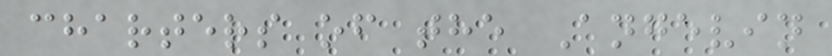charters of the Angevin
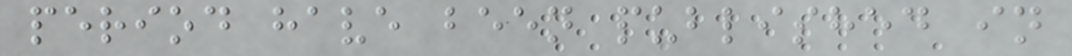period have been published in
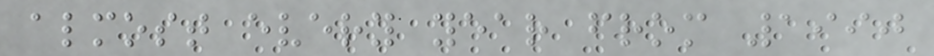almost every year from 1990
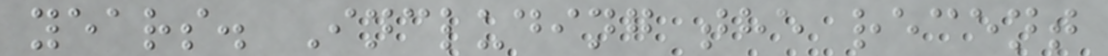years. Including the recent
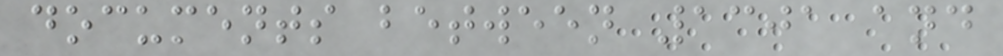documents between 1301 and
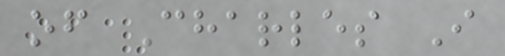of Charles I
